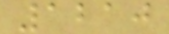1210
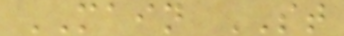MAIN ST
